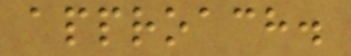approach.
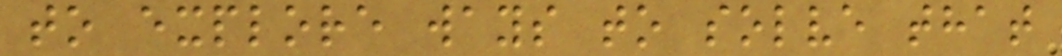to explore ways to solve that
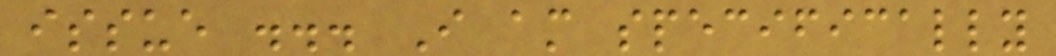issue ... I am specifically
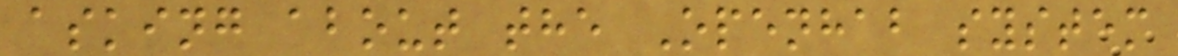asking about the Openhab system
